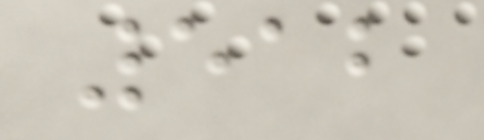512
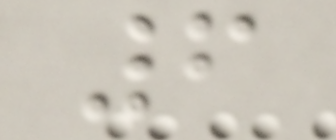6
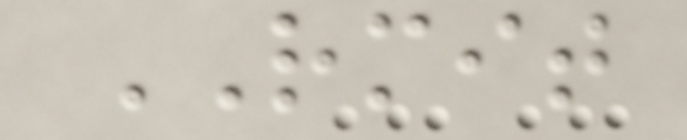RMIT
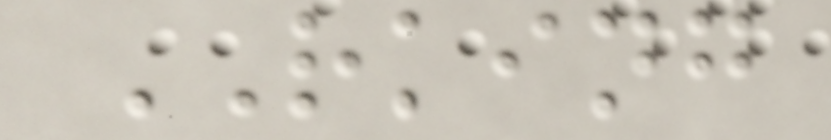RKING
